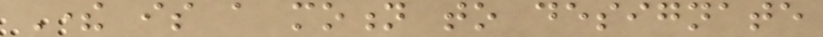There is a motion to designate
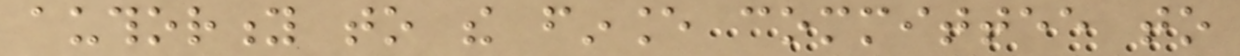authority to the finance committee to
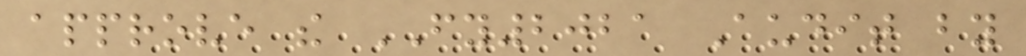approve the FY2021 Audit by
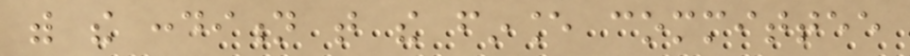with the condition that the finance committee
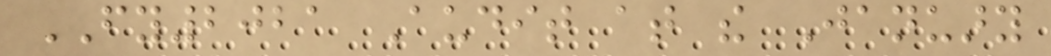FY2021 Audit at the January
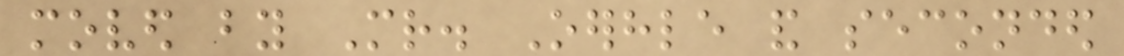moved by Mr. Oerhle and seconded
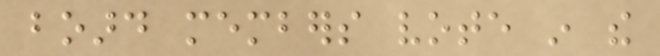board members vote in the
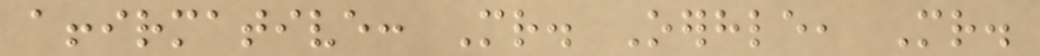affirmative: Mr. Oerhle, Mr.
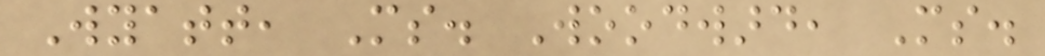Wyatt, Ms. Woodward, Ms.
